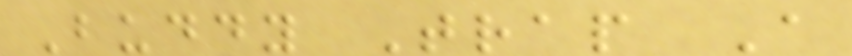Buddy Trap A
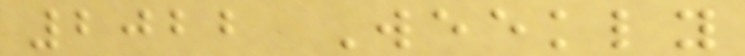2022 Weekly
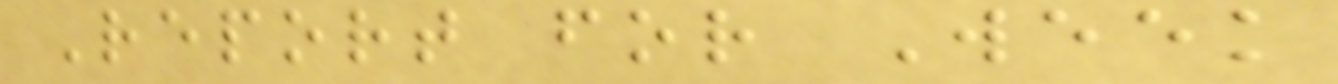Report for Week
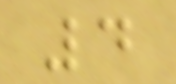4
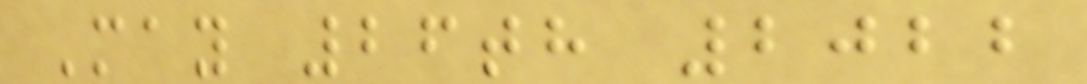May 26th 2022
